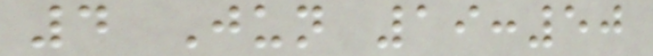4 Jun 19:50
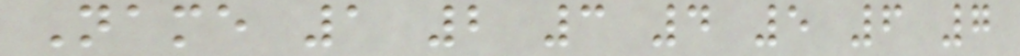Name 1 2 3 4 5 6 7
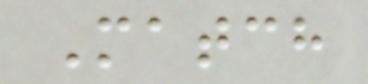Match
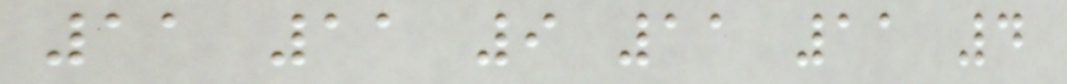11 11 9 11 11 4
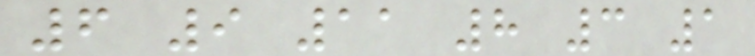6 9 11 8 3 1
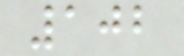102
